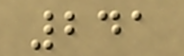241
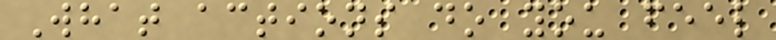What actions do you feel
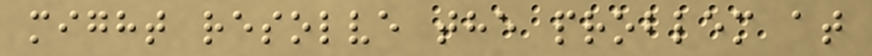might resolve the problem at
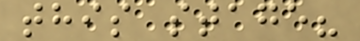this stage?
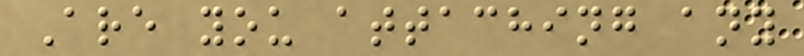Are you attaching any
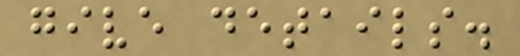give details.
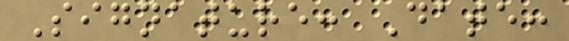Signature: Date:
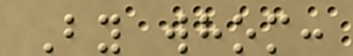By whom:
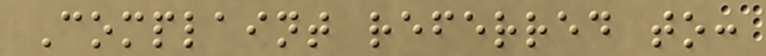Complaint referred to:
